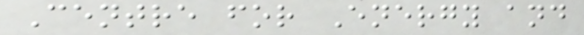Centre for Energy and
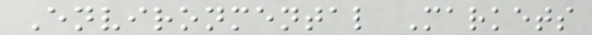Environmental Markets
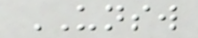UNSW
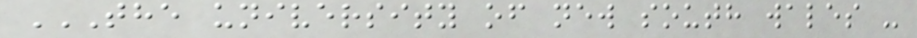THE UNIVERSITY OF NEW SOUTH WALES -
